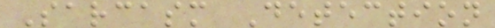Sarcasm Detection
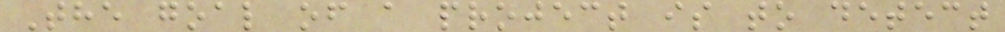The goal of a project is to detect
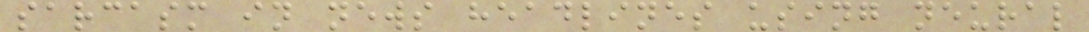sarcasm in news headlines using neural
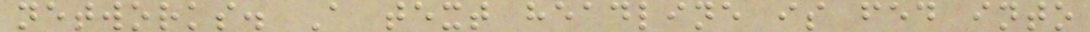networks. A text headline is fed into
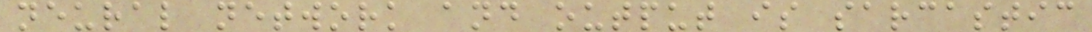neural network and output is sarcastic
